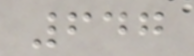647
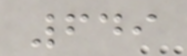649
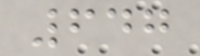647
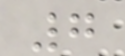7
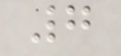7
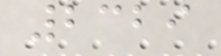2329
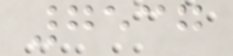7537
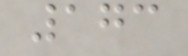173
